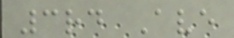3rd Ave
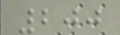200
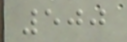500
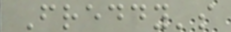Freddy's
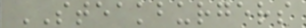STEAKBURGERS
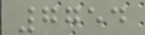7754
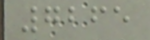7265
